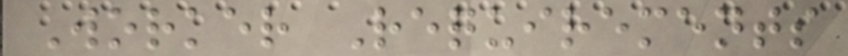Worker Requirements
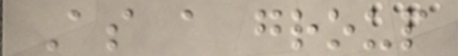As a group
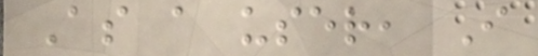As a user, I
